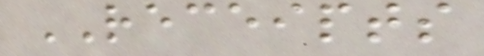RECEIPTS
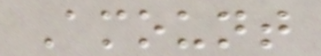Amount
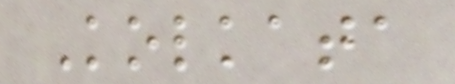Kolkata
